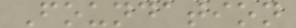Foundation
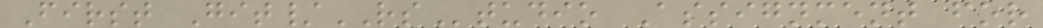First Git/RStudio Assignment for
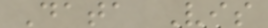Data Vis
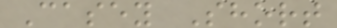Casey Short
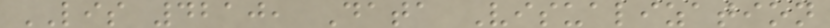LIS 4210, Data Visualization
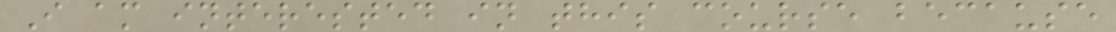I am interested in this course because
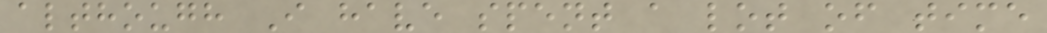although I have spent a lot of time
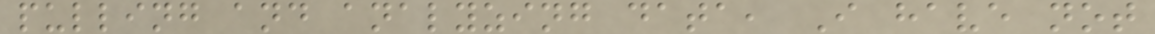pulling and analyzing data, I have not
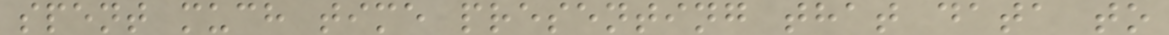spent much time presenting that data to
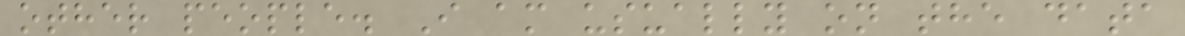other people. I am usually on the data
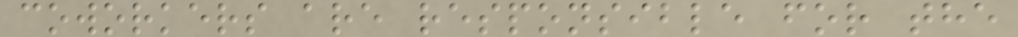coworkers are responsible for the
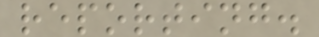reporting.
